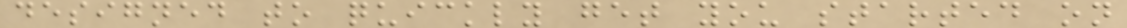designed to quickly get you started on
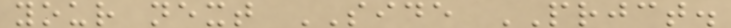your next SIDE PRJCT.
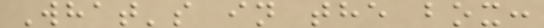What's in the box:
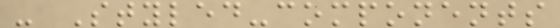- Styled-components
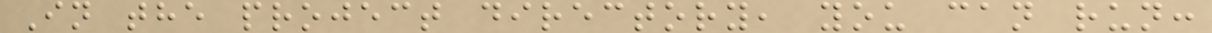In the project directory, you can run:
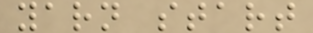yarn start
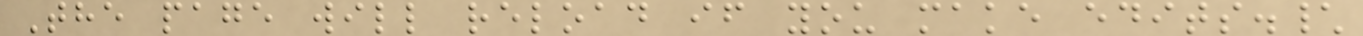The page will reload if you make edits.\
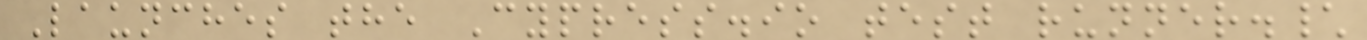Launches the Cypress.io test runner.\
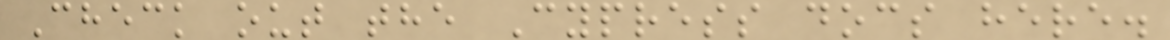Check out the Cypress docs here.
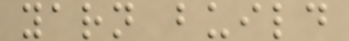yarn build
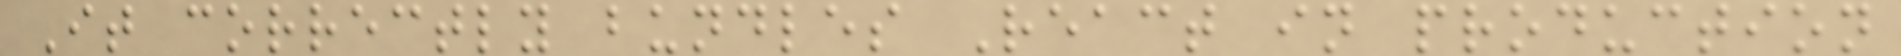It correctly bundles React in production
